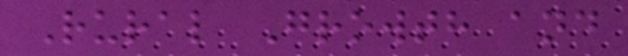Rural Growth and
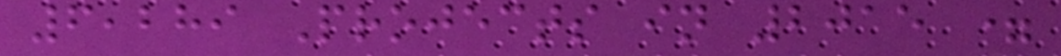6,289 Projects in 2015 =
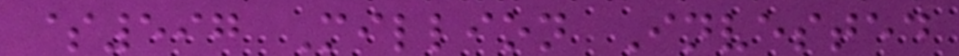$597 Million Invested
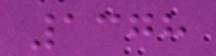1378
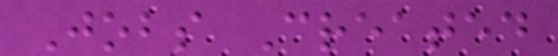Jobs Created
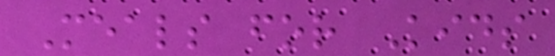Meals for Kids
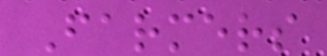Farmers
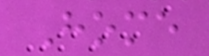Home
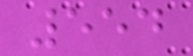554
